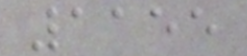1155
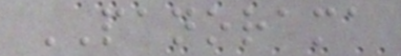PANORAMA
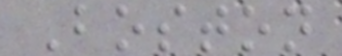Boston
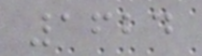1624
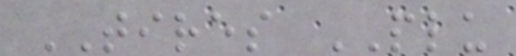TIRES PLU
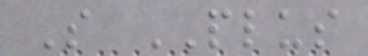S PLUS
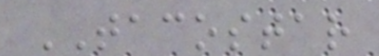TACOSTAR
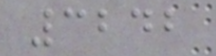3242
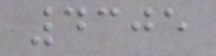4305
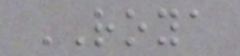ROYA
